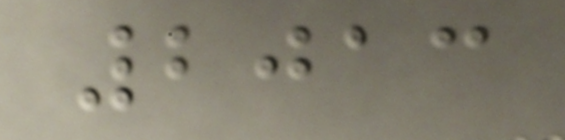2013
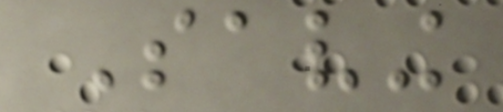Saving
